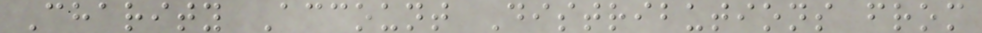Charity Account Distributions from
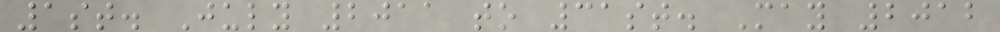1st. July 2011 to 31st. May 2012
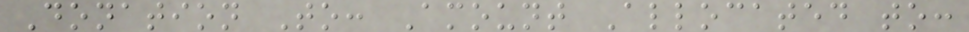Donation To: Amount Allocated to:
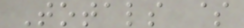Totals $
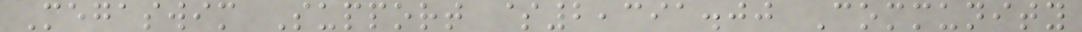Megaswim Support $2,391.00 Community
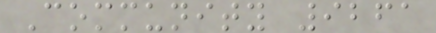Community 9261
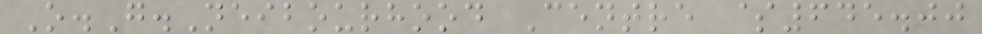O.G.Neibourhood Centre $645.00
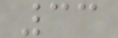33
